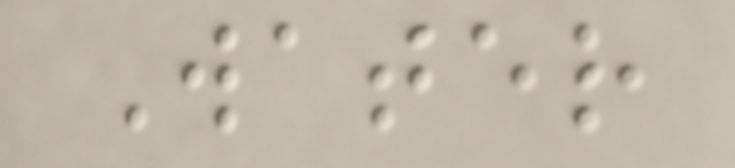Water
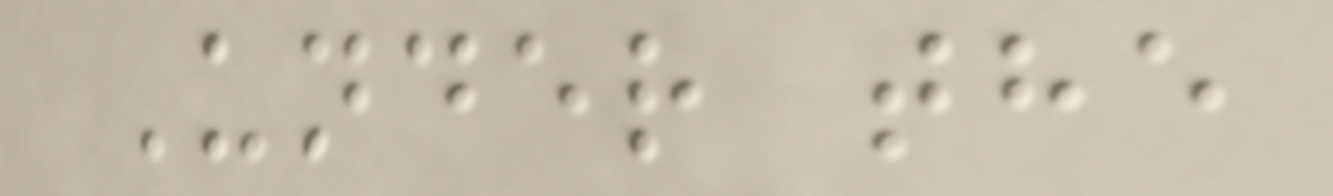Under the
